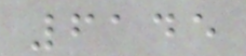6145
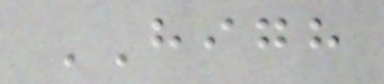HIGH
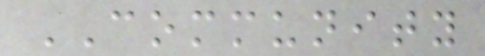COMMUNITY
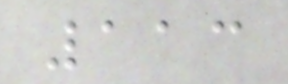113
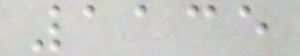1135
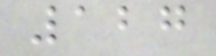127
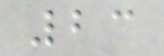23
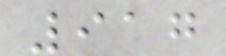917
